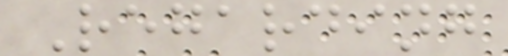Regarding
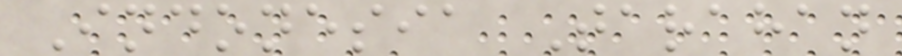Indonesia Tarahan
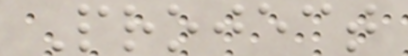Project
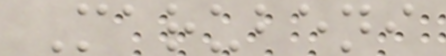Marubeni
